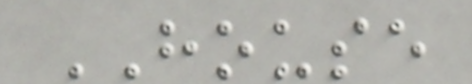HOUSE
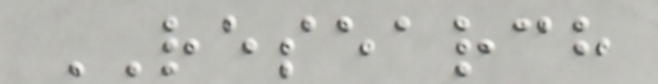RESEARCH
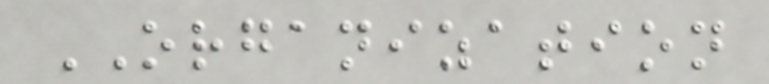ORGANIZATION
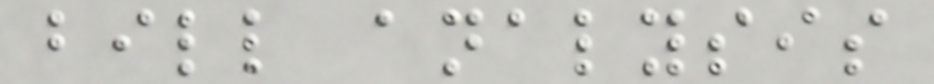bill analysis
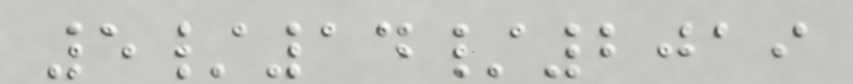5/14/2019
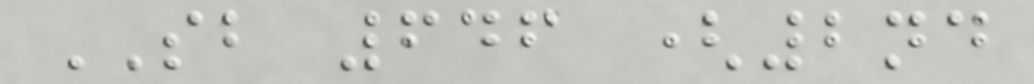SB 646 (2nd
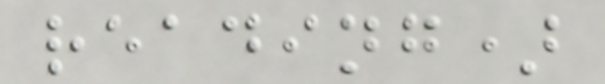reading)
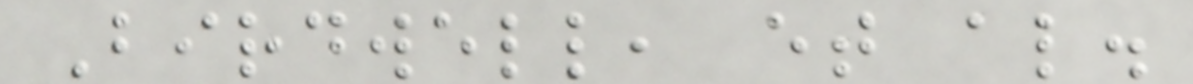Birdwell, et al.
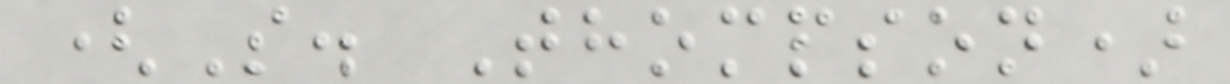(S. Thompson)
